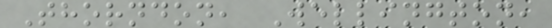Thorndon, Wellington,
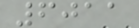6011
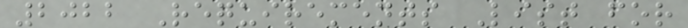2022 Requirements List for
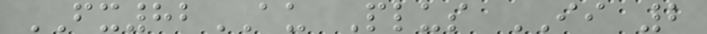FX82AU Plus II 2
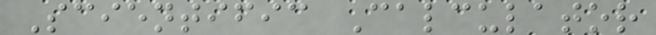Scientific Calculator
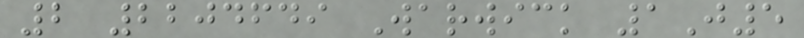2 2204649 Warwick 1J5
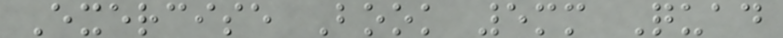Exercise Book 5mm Quad
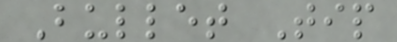Bullet Tip
